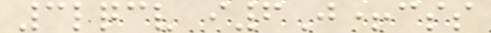3lqcv i6J+css
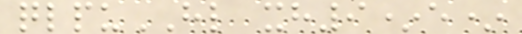qlpuHL xh9*e*
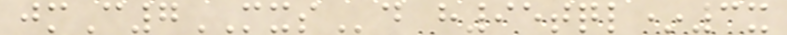jmC7MXSd h95tql*3x
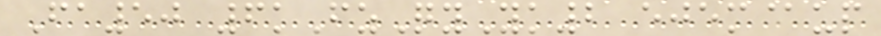Fa50 6kFzQyYk2 ejem@up
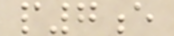p7e
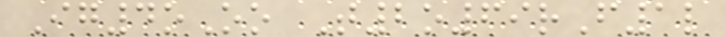Ig4oOo T2o69rF1l
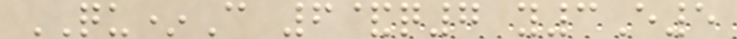QU*C 6&q7 y3E5
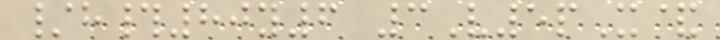/h#80y6 3V5pX&
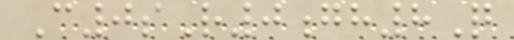C0sR0gh8Q
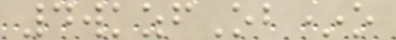4wkzfOb*o
